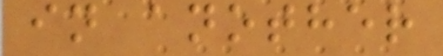in another
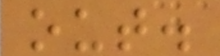out.
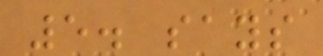5. says
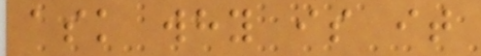ask why is it
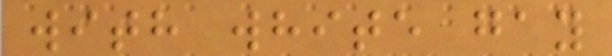with white gay
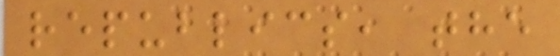republics, the
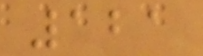121
